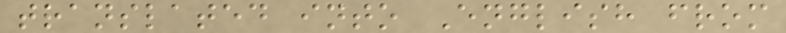translated into English from
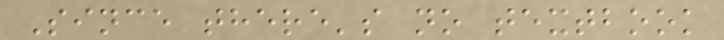Since there's no textbook
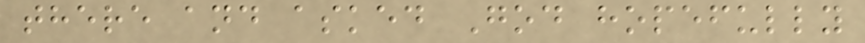there and asked God hopefully
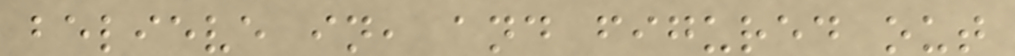believe in, and figured out
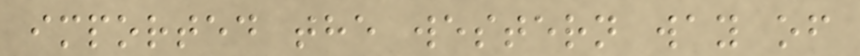imported the western way of
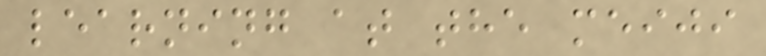learning at the meiji
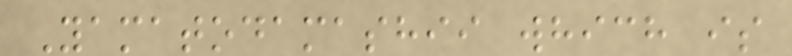Yamatodamashii which is
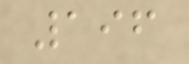196
